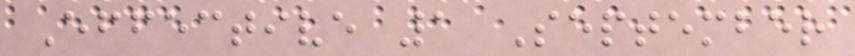Effective 1 September
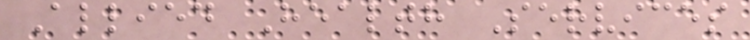Allied Health Services
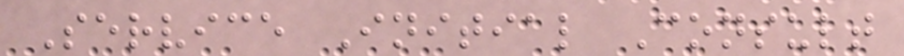Service Initial Consult
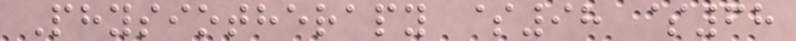Physiotherapy $98 $68
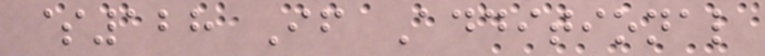$128 If Additional
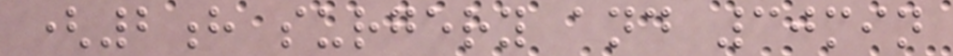(2h surgery and 30min
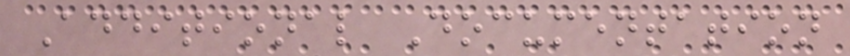Additional Documentation
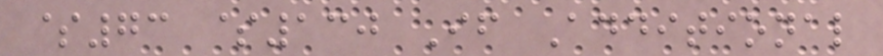$73 $130 If Additional
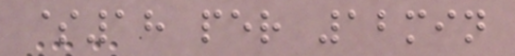$18 per 12min
